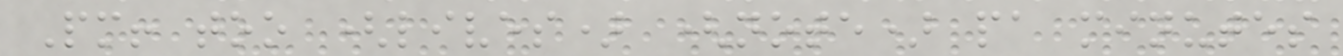Pm! too (lives) (note) pa minutes
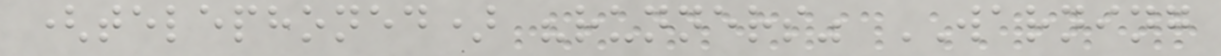(telephoned) "runners" WARNING
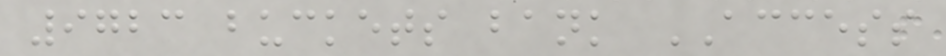9723 buckets bank ACCESS
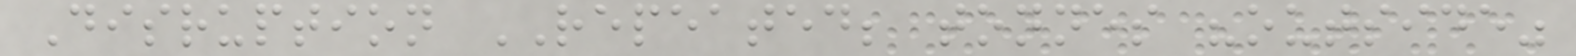Disruption REPEATED; tonnes "outside"
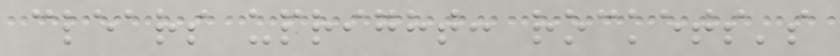clears upright: rockets's
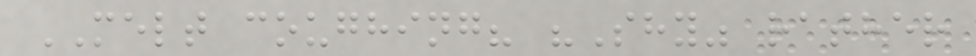MELT coughing? "Shy" rather
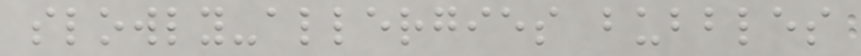slowly-allergies bubbles
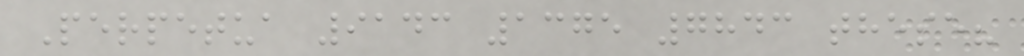Perpetua 9143 1375 7843 these?
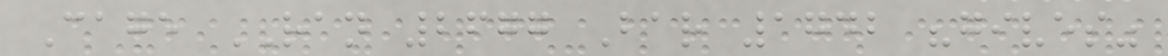Cage RAN 2677 Bar 1742 "gives"
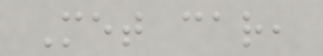Met car,
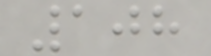108
